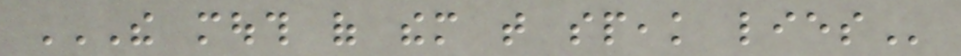THE MOUTH OF THEM THAT SPEAK LIES
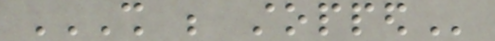SHALL BE STOPPED
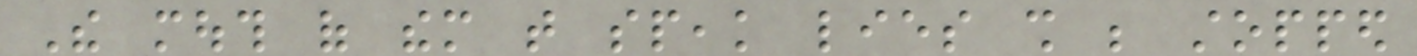The mouth of them that speak lies shall be stopped
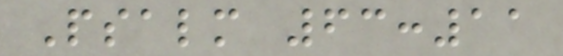Psalm 63:11
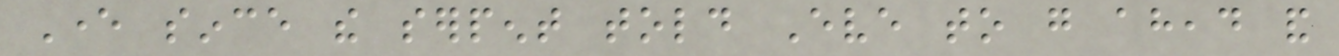Ever since the serpent told Eve to go ahead and
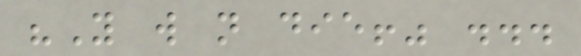"You will not die!" ...
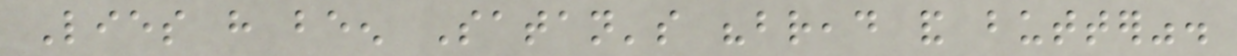Lies have been Satan's "bread and butter".
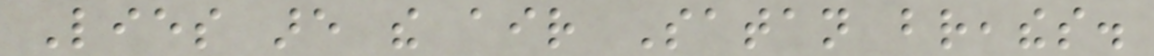Lies are the air Satan breathes.
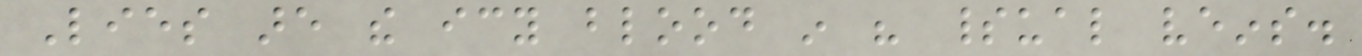Lies are the icy blood in his spiritual veins.
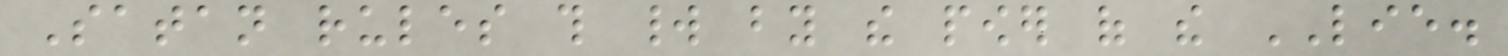Satan rules this world by the power of the LIE.
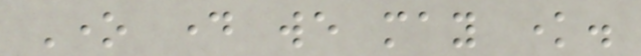One day we may know.
